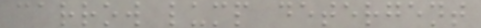carrow lump detergent
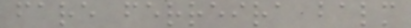fare ferreira balm
